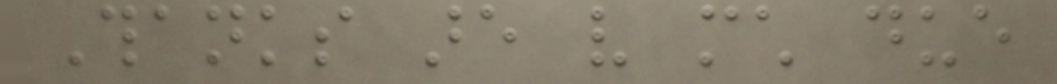Thanks are very much due
